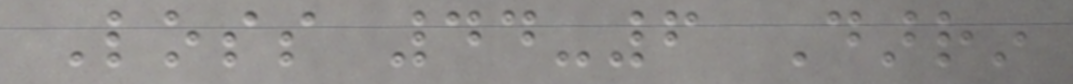Loss 44-6 Darrin
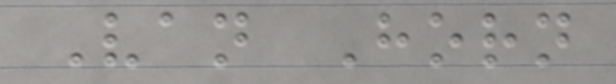Van Horn
